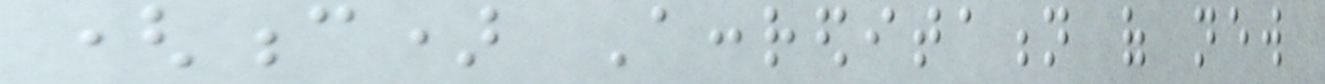(c) Accreditation of new
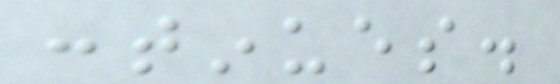continues.
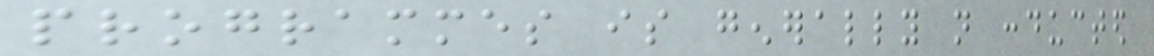programmes is generally not conducted
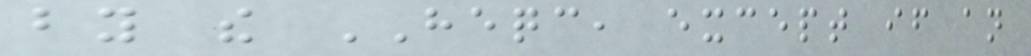by the HEQC, except if an
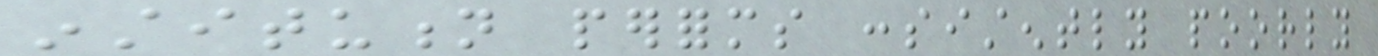institution performs consistently poorly
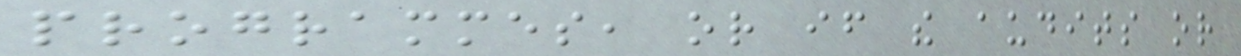programmes, or if the audits or
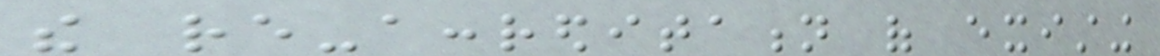the re-accreditation of existing
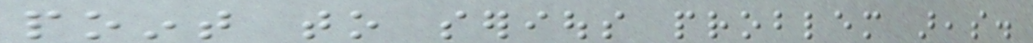point to serious problem areas.
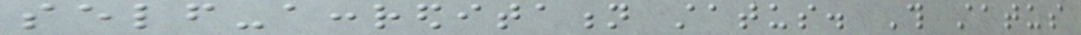self-accreditation status. This status
